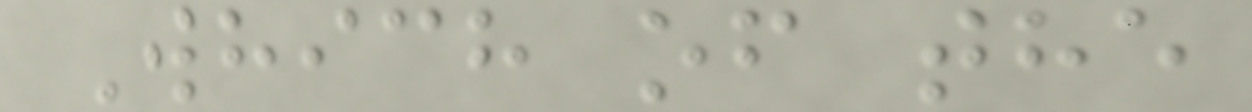Which of the
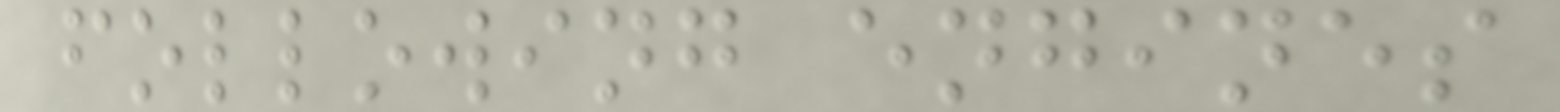following engines
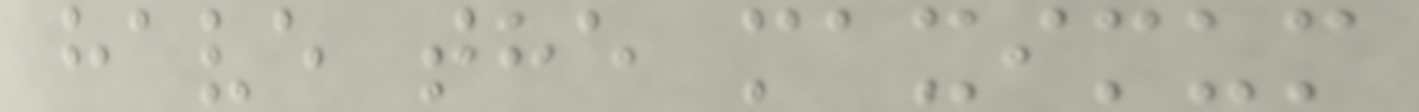have the maximum
